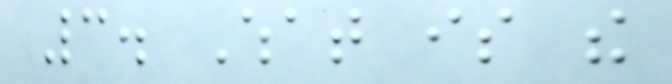3. What is the
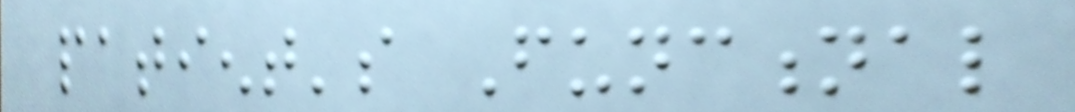patient's Functional
